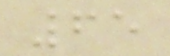65
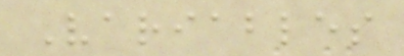Variables
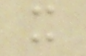x
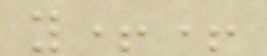y++
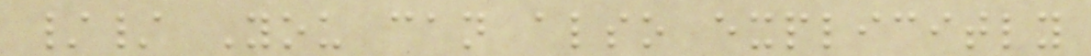// You can also explicitly
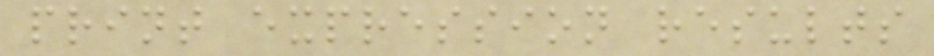print expression results
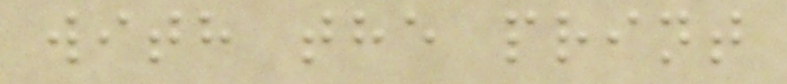with the print
